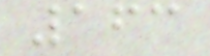163
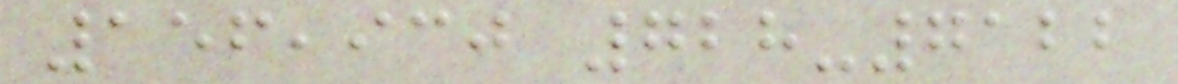156,930 728-7122
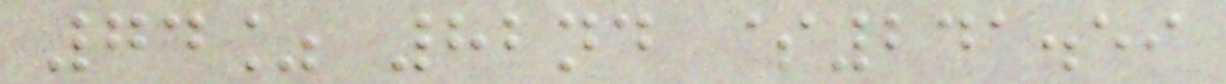74% 82nd $241.59
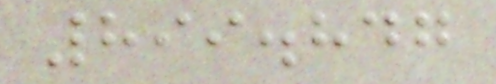899.847
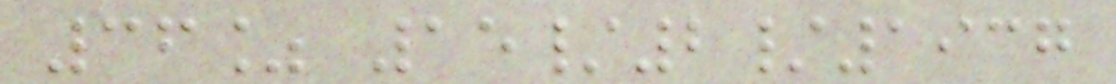36% 15/2/1937
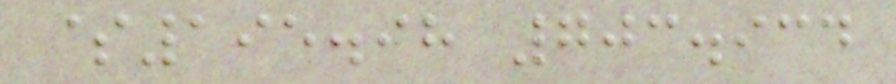$195.98 703.934
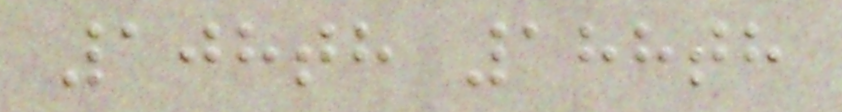108th 188th
